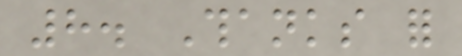8. Thanks for
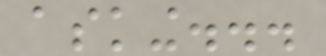asking...
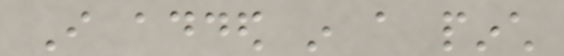I added in a pinch
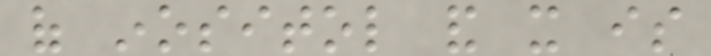of inositol and it is
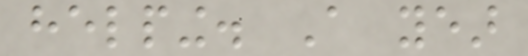helping. A year
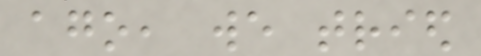ago, we tried
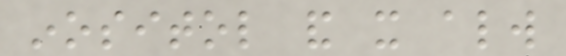inositol and it always
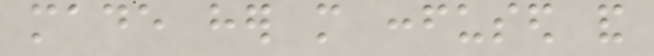made her more confused and
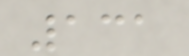131
